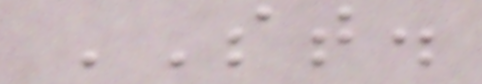ST.
